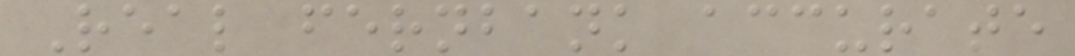Real fernbank accurate
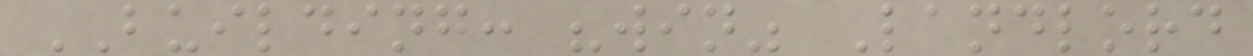BUILDING: "win" Landlord
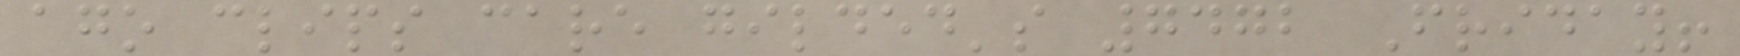ago clips care gilded's 7472 Friday!
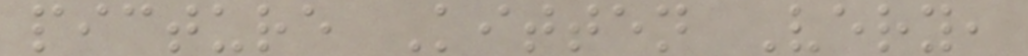picture Kitten Very,
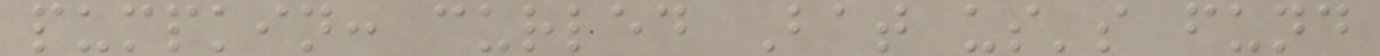pumpkin: curled Bat us's fund
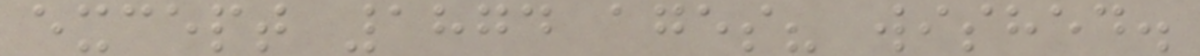except 1874 ages? wished.
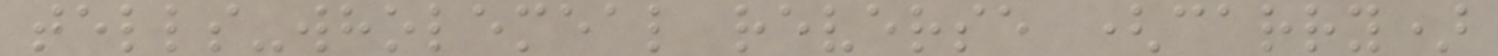tells-wholemeal reverse (carry)
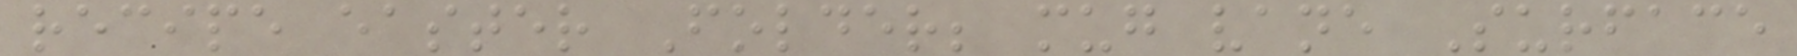recipe easter Folder; mug vane Surface
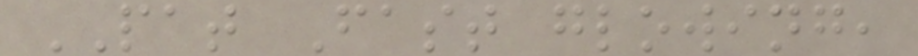PAT Fast glowing,
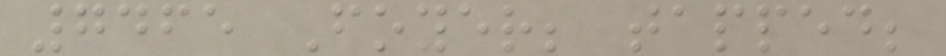7465 Foyer; tapped;
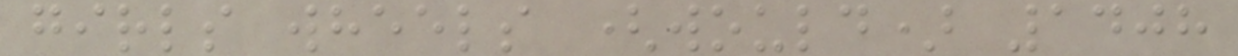girls wheels (would) 1408
